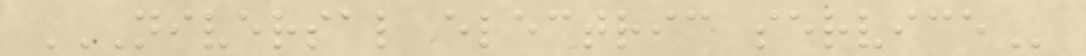NIVERSAL ELECTRIC SERVICE
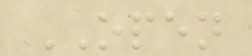OPEN
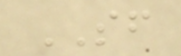SF
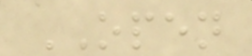OPEN
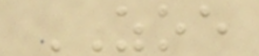ZOE
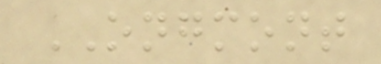ONGMONT
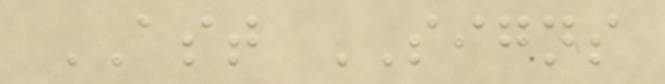AST SIGNS
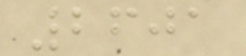2601
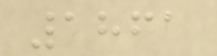1861
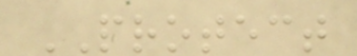PROTECT
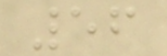56
